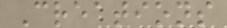Creations
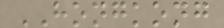HONGKONG
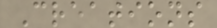Creations
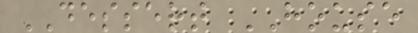DESSERT HOUSE
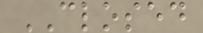CLOSED
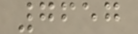7657
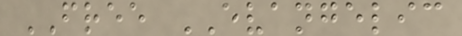FREE EVANGELIC
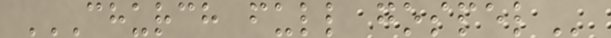CHURCH FULL GOSPEL
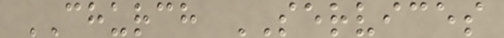CHURCH SERVICES
